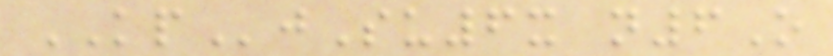KPjSu6x n6O
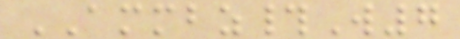AMMBZ#W7
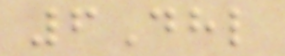6Dhl
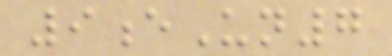9eUn7
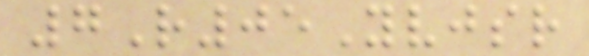7R05Yvjsr
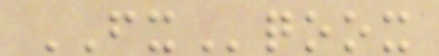FXqoox
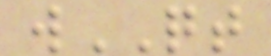wQT
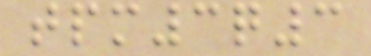tpm3q3
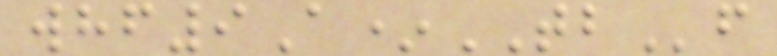whf9A*TBf
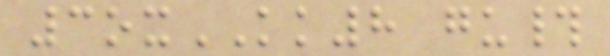3oxKK8 gu#
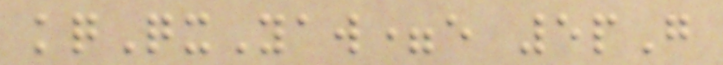kqQxYaw=e 5pG
